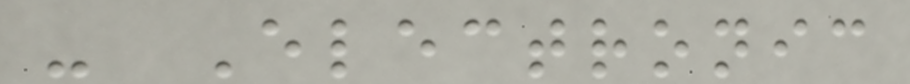- Electronic
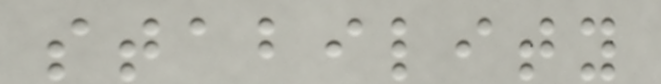stability
